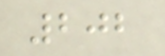202
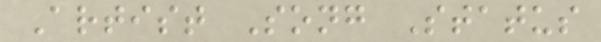Artist Song Status
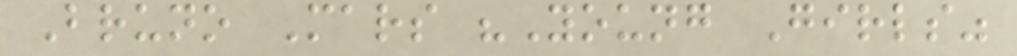Bruno Mars "Young Girls"
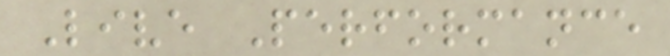Live Performance
